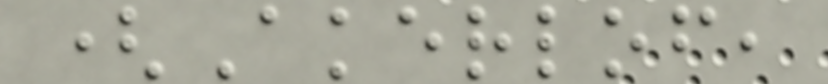(Akerlof,
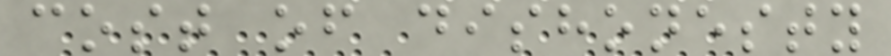cost of dishonesty
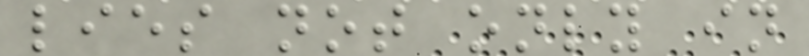lies not only in
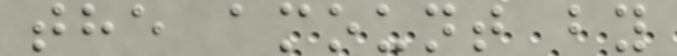the amount by
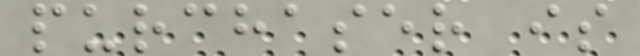purchaser is
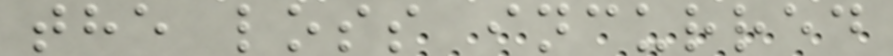the loss incurred
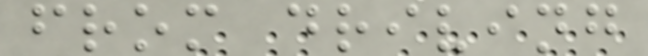from driving
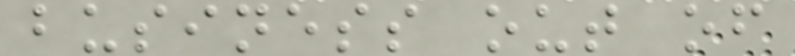business out of
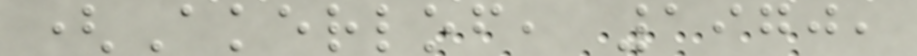(Akerlof, 1970,
